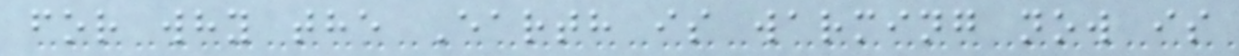for why the Earth is warming now is
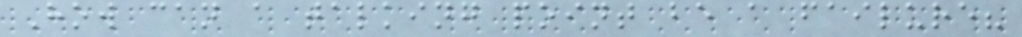How can a talking point be a failure?
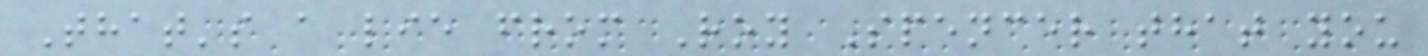That's a lie from Roy Spencer that you
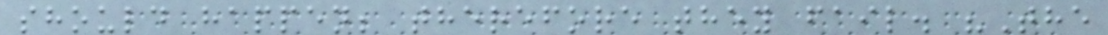should happen; therefore they fail. "The
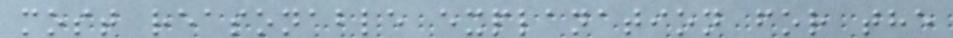most reasonable explanation for the
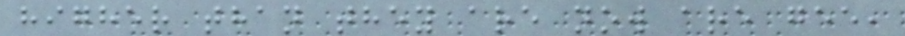higher than they are now are gee,
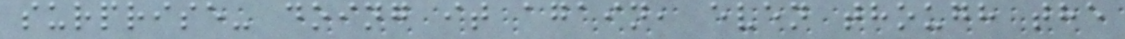surprise- doing it again, even though the
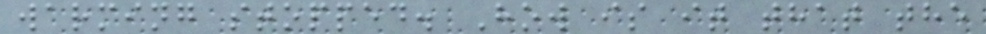warming stopped. How is it that the
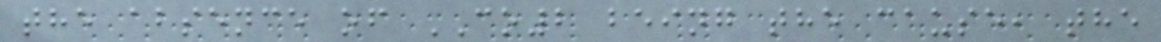the absence of CO2 being the cause, the
